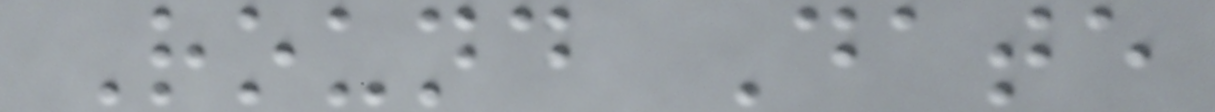Round Date
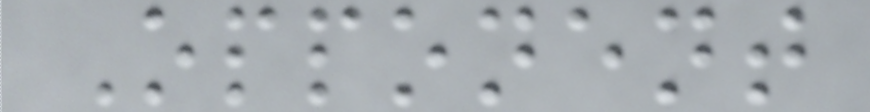Opponent
